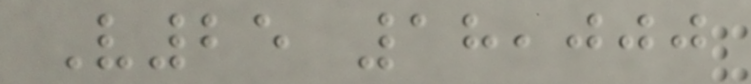V25 18,000
